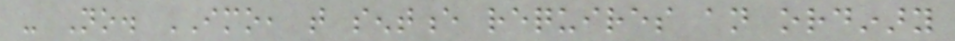- No. IMO, that sentence requires an ordinary
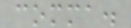comma.
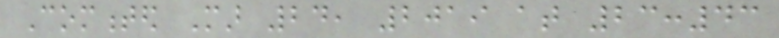Commented Mar 24, 2019 at 23:43
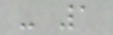- 1
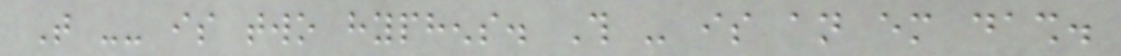That -- is two hyphens. This - is an em dash.
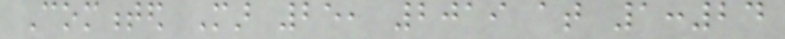Commented Mar 25, 2019 at 1:24
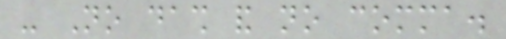- No dash and no comma.
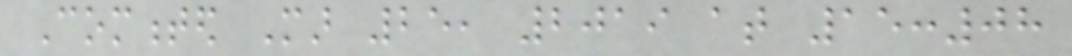Commented Mar 25, 2019 at 15:08
